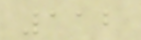112
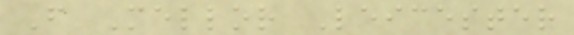F Mellor Leicester
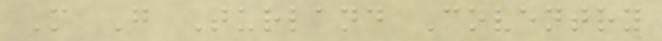M G Turland Coventry
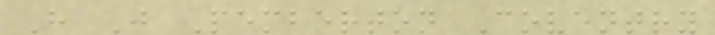H J Pemberton Coventry
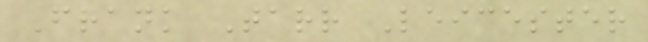Frank Tarr Leicester
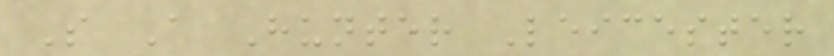S A Hunter Leicester
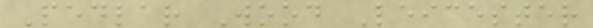Pedlar Wood Leicester
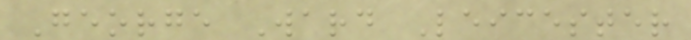George Ward Leicester
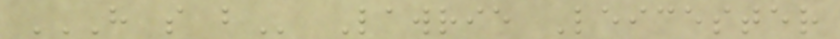H S B Lawrie Leicester
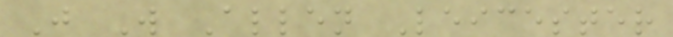J W Allen Leicester
